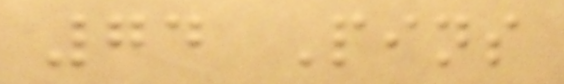74 Pins
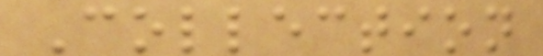Collection
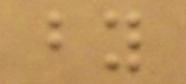by
